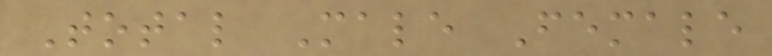Total Male Female
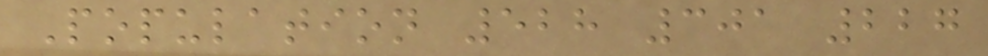Population 528 301 227
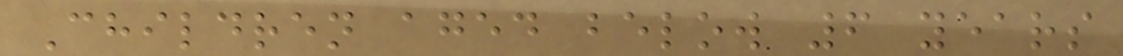Children aged below 6 years
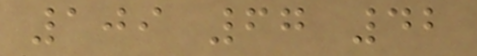109 67 42
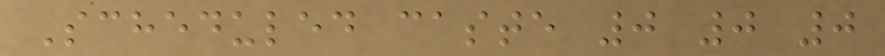Scheduled caste 0 0 0
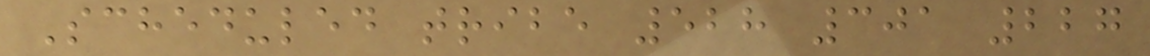Scheduled tribe 528 301 227
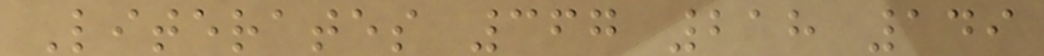Literates 367 218 149
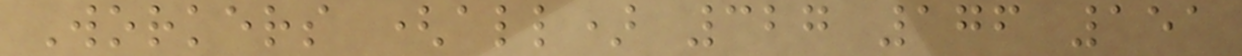Workers (all) 327 176 151
